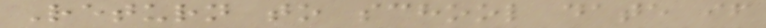Return to school date if
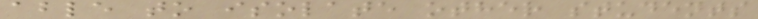able to isolate other students
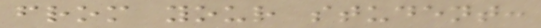from your student:
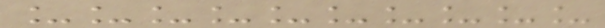__________
